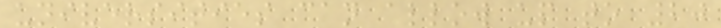universities can allow up to 20
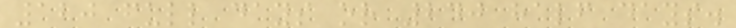120 full days or 240 half days.
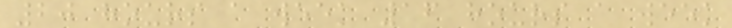20 hours a week 16 hours a week
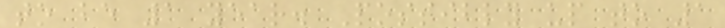to be 1 year. Possibly up to 1
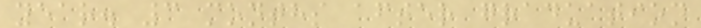year. 3 months after graduation
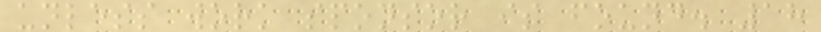unless work sponsor is found. 18
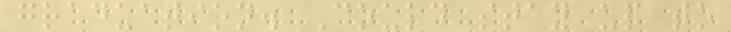graduation. Could stay up to
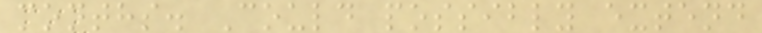months. Could possibly extend
